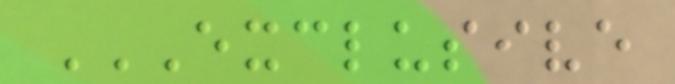EXCLUSIVE
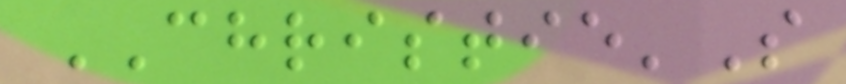CHRISTIE'S
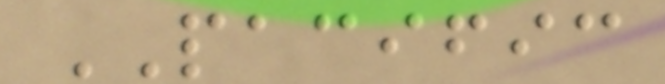PACIFIC
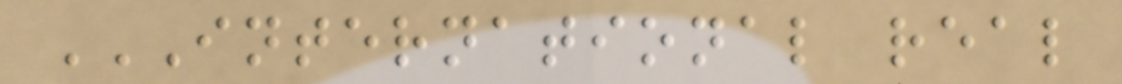INTERNATIONAL REAL
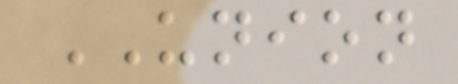UNION
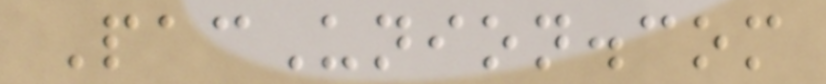PacUnion.com
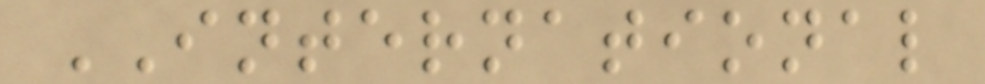INTERNATIONAL
